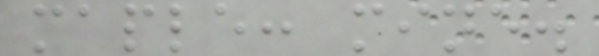maple: mine.
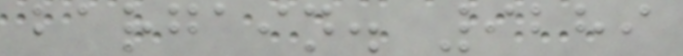bargain. 9289
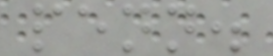penn.
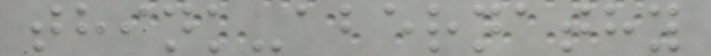think-abernathy
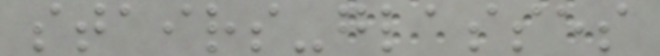stairs-glasses
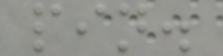pin.
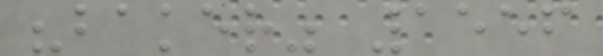"baker" 1556
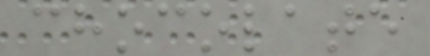chocolate
